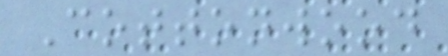Cottonwood
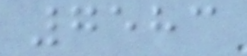7583
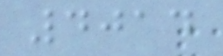4014
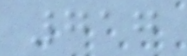717
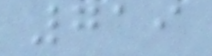719
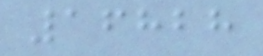16828
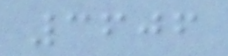3606
